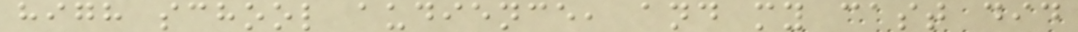high school audience, and my cast did
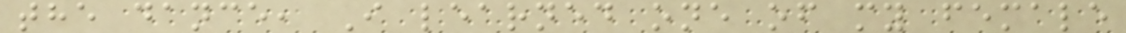the dance, I learned one of my female
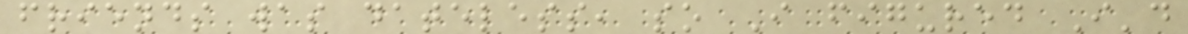friends was dateless, so I figured I'd
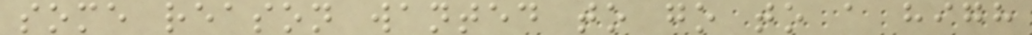some reason wanted to go to a high
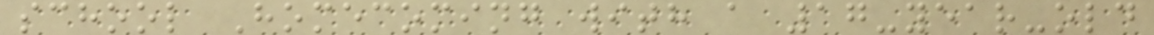school Homecoming with a 17-year-old
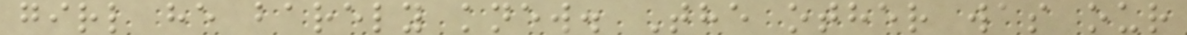girl he barely knew. The other was our
